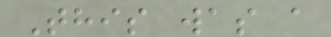This was a
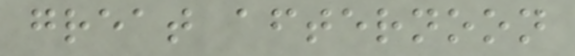great afternoon
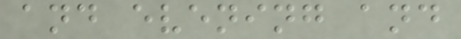and evening and
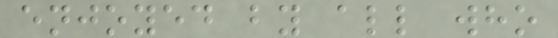enjoyed by all who
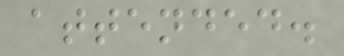attended.
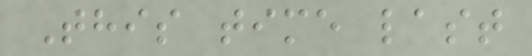This time last
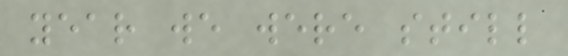year we were still
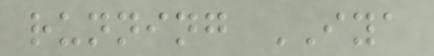running IYA
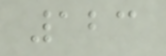123
